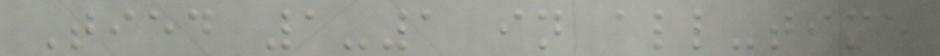Tied 1-1 in all-time
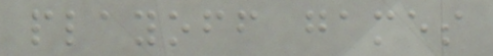playoff games
